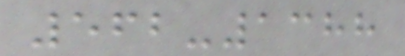562-1388
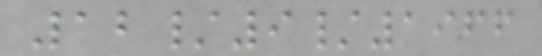12/9/1966
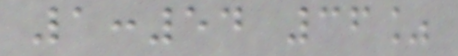1:54 36%
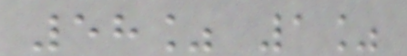58% 1%
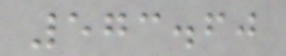573.60
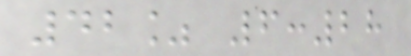42% 6:28
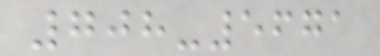708-5671
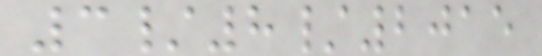3/8/2015
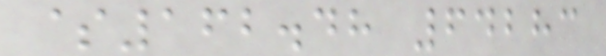$162.48 64283
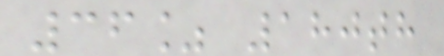36% 180th
